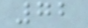72
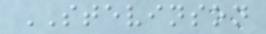STEVINSON
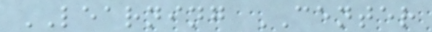LEARNING CENTER
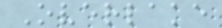Overlake
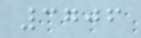3706
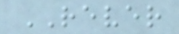REVER
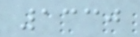1330
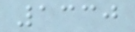1330
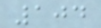104
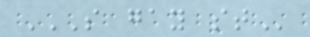S GAY ST
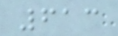613
